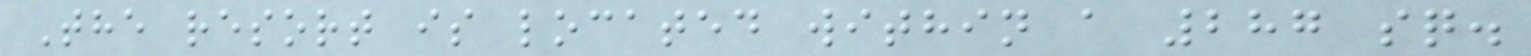The resort is located within a 287 sq.
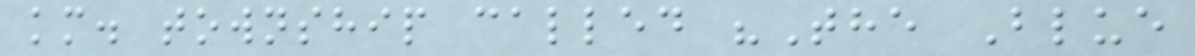km. township called "The Blue
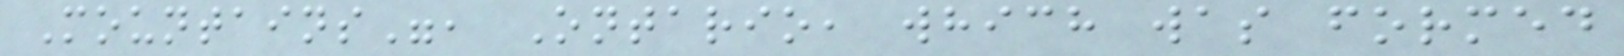Mountains", Ontario, which was formed
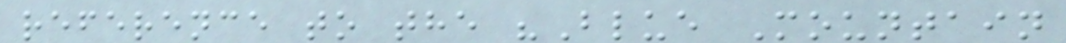reference to the "Blue Mountain
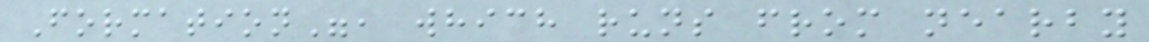Formation", which runs from nearby
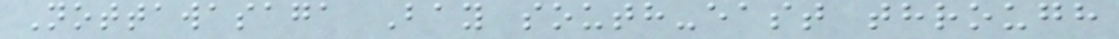Nottawasaga Bay south-east through
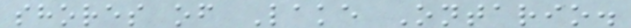shores of Lake Ontario.
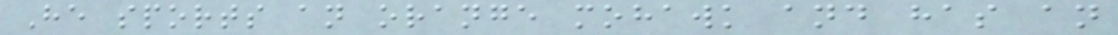He sports an orange mohawk and has an
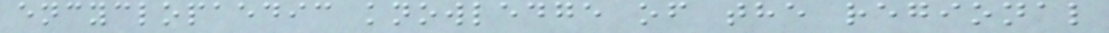encyclopaedic knowledge of the regional
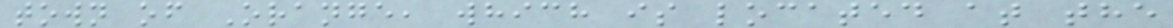town of Orange, which is located at the
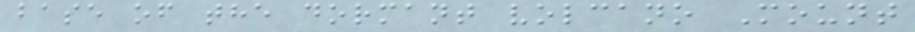base of the dormant volcano Mount
